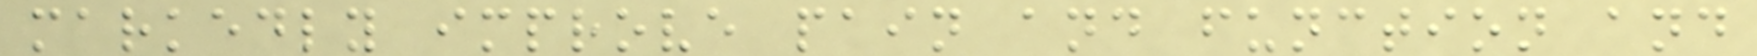markedly improve pain and function and
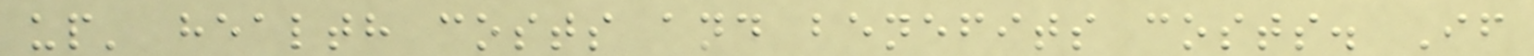up' health costs and benefits costs. If
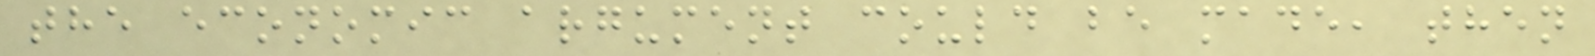the economic argument could be made, then
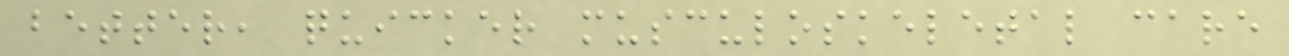better, quicker musculoskeletal care
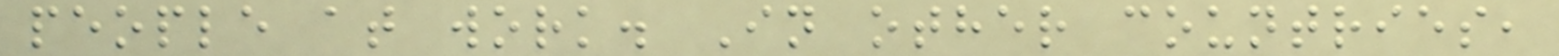people at work. In other countries,
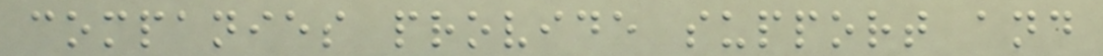companies provide support and
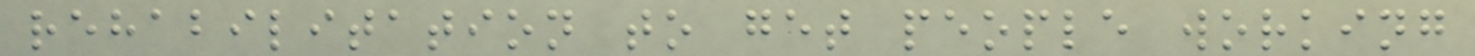rehabilitation to get people working
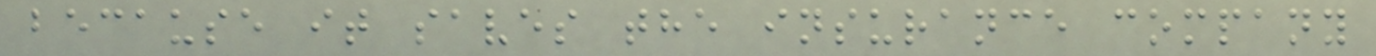because it saves the insurance company
